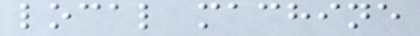local machine
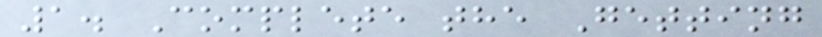1. Complete the Getting
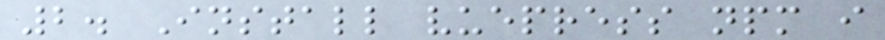2. Install vuepress npm i
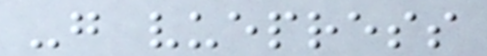-g vuepress
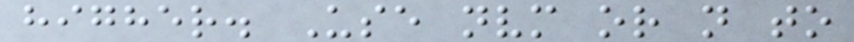higher. Use nvm or n to
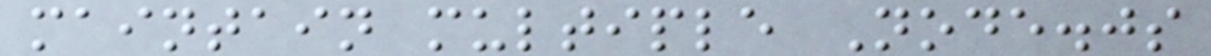maintain multiple Node.js
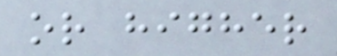or higher
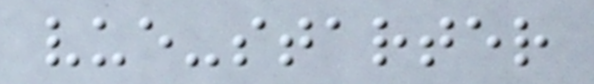vue-starter
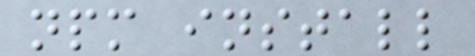npm install
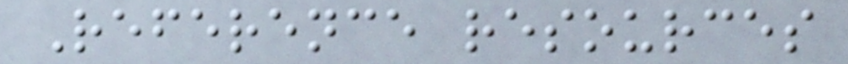Reference resources
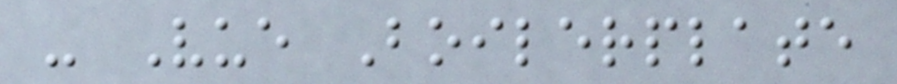- Vue Boilerplate
